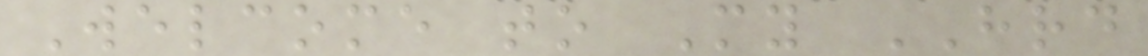Welcome to My HRD
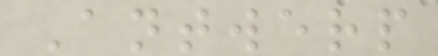Antwerp
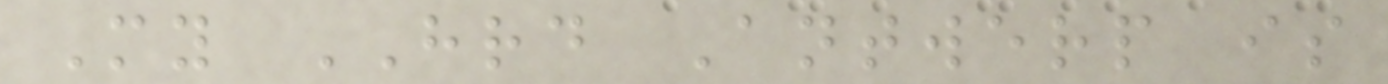My HRD Antwerp is
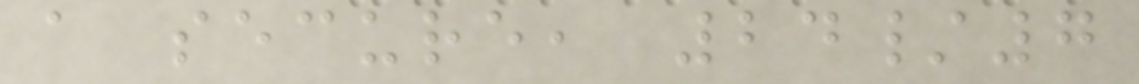a secure, 24/7
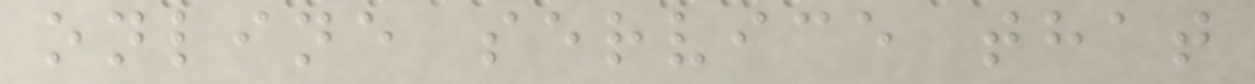online service that
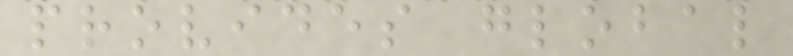provides global
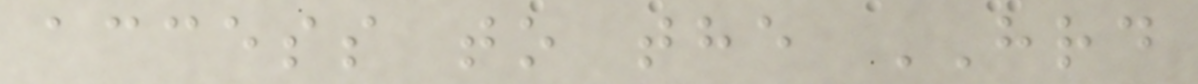access to the HRD
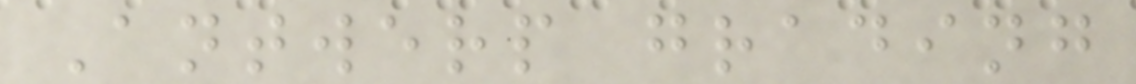Antwerp grading
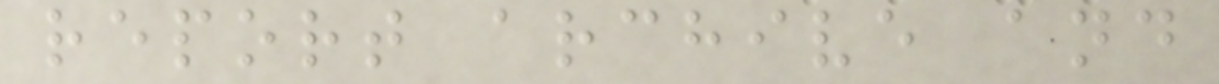report archive and
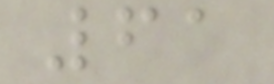61
